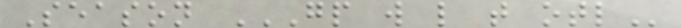Season GP W L T OTL
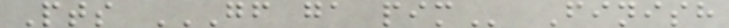Pts GF GA PIM Finish
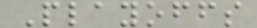Playoffs
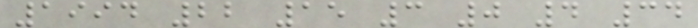1994 22 15 3 0 4 34
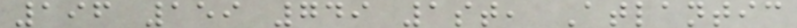196 159 749 1st, Atlantic
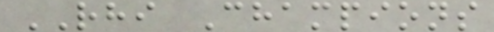RHI Champions
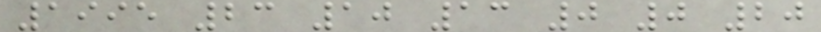1995 23 10 13 0 0 20
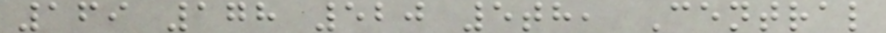169 178 520 5th, Central
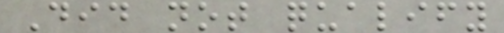Did not qualify
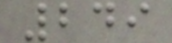249
